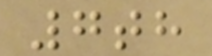7th
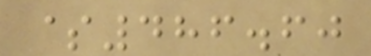$486.60
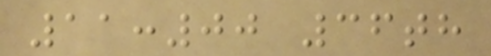11:00 36th
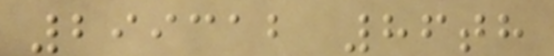299312 86th
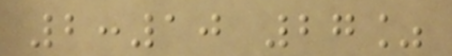2:10 27%
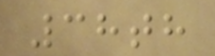38th
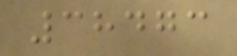38473
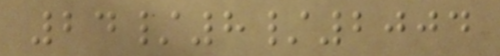24/8/2004
